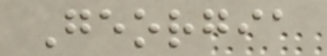Georgia
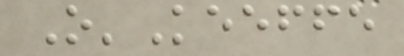O'Keeffe
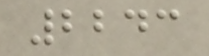2243
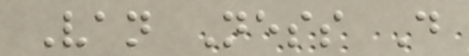Van Ness D
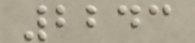2243
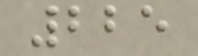225
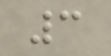3
